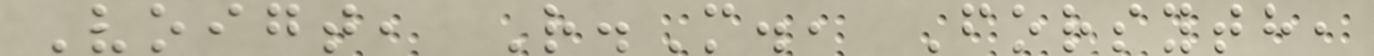Voigt, R.M., Forsyth,
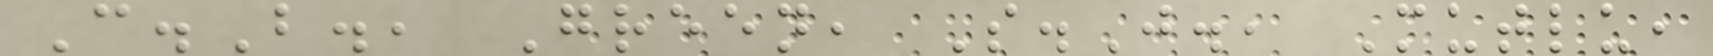C.B., Green, S.J., Mutlu,
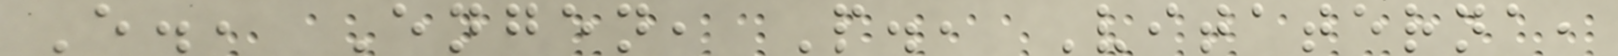E., Engen, P., Vitaterna,
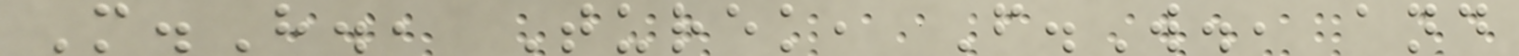M.H., Turek, F.W., and
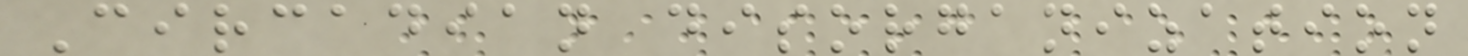Circadian disorganization
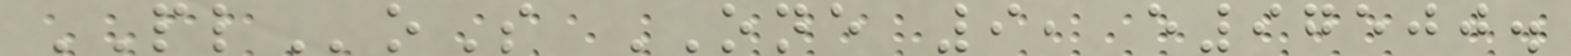PLoS ONE 9, e97500.
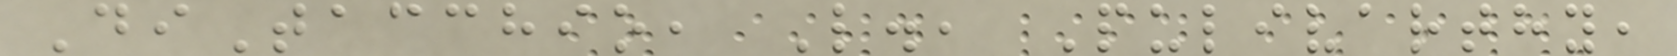DiTacchio, L., Pulivarthy,
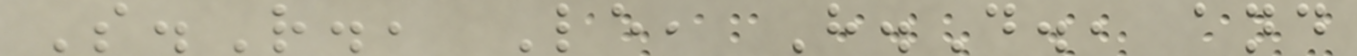S.R., Le, H.D., and
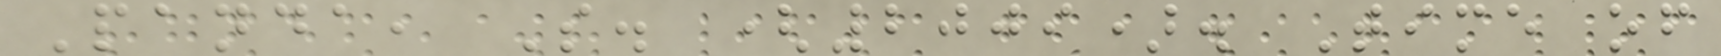Panda, S. (2009). Time of
